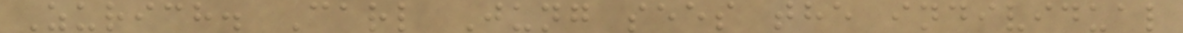Zurich. Carl Jung sees the individual
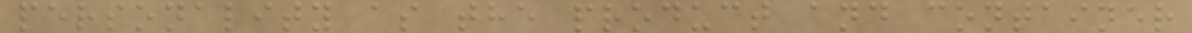personality as the product and container
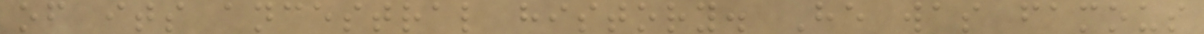of its ancestral history. He was famous
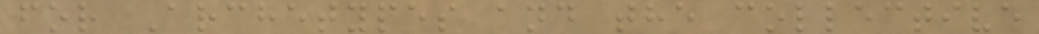for Archetypes and the collective
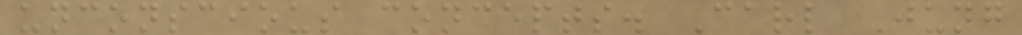unconscious concepts. Carl Jung
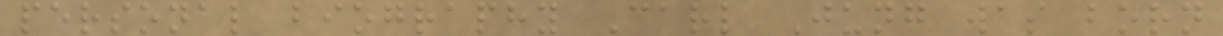personal biography Carl Jung was born
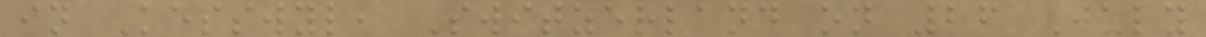in Kesswyl, Switzerland on 26 July
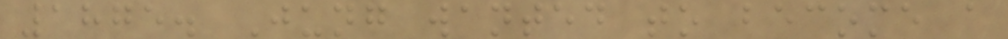1875. Jung wanted to become a
